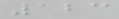123
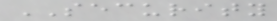SECURITY
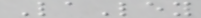LaLey
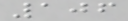106
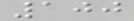100
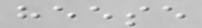heese
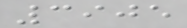3905
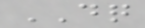DQ
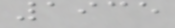1935
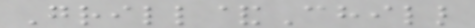Grill&Chill
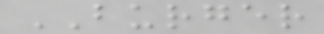BURGER
